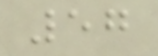57
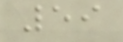59
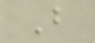B
